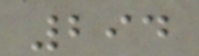294
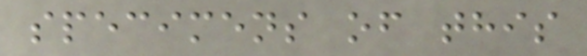specimens of this
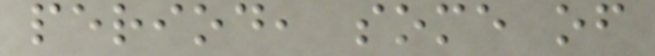period, some of
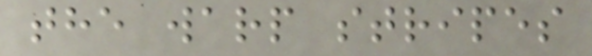the warp stripes
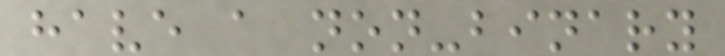have a non-binary
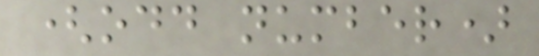(odd number)
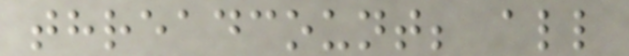threadcount; all
